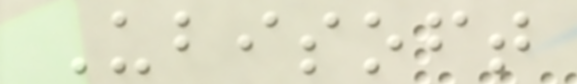Ubisoft
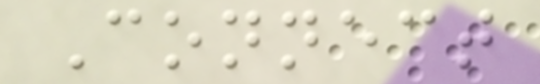Connect
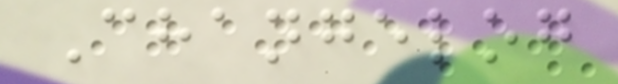Changelog
